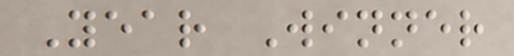Year Winner
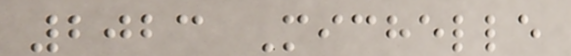2023 Michelle
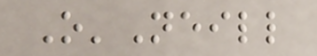O'Neill
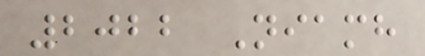2022 Niamh
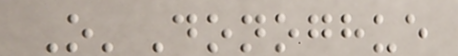O'Donoghue
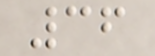36
